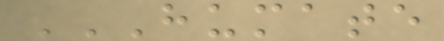HUMATE
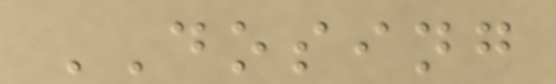DOSING
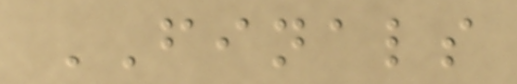FINALS
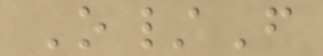O/F
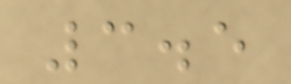3.5
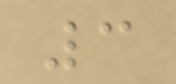3
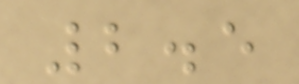2.5
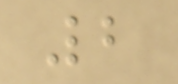2
